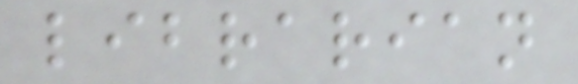librarian
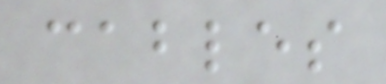cables
